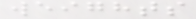weights
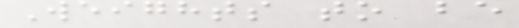Weights to be
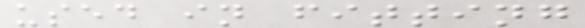used in fitting
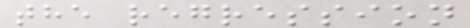the regression
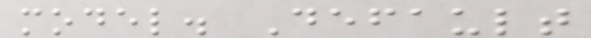model. Default
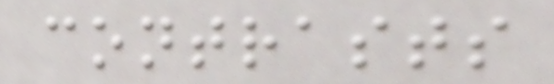contrasts
